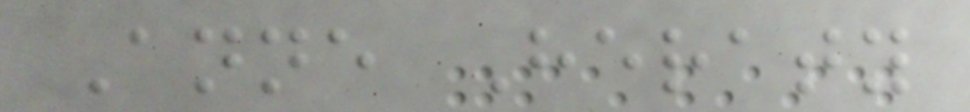Anne Heraty
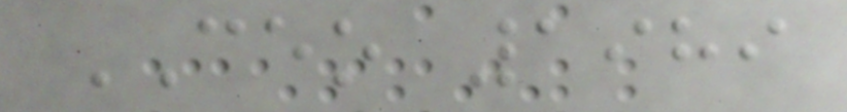CEO 1989
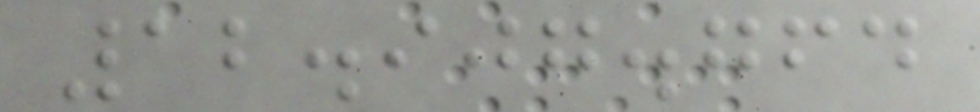12.907.764
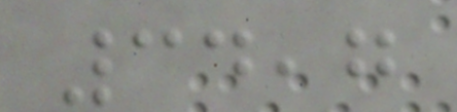34,7
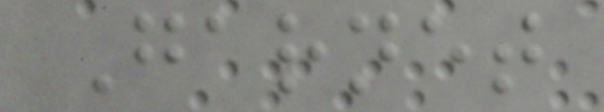Garnet
